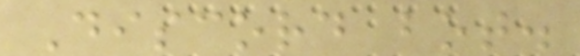Discord bot.
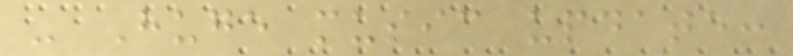- Huge music update:
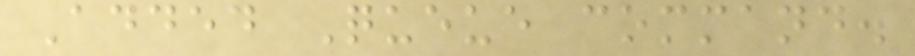Added Queue command.
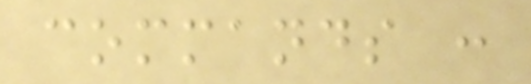commands :
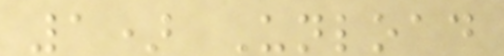1) Unload
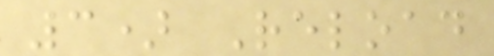3) Reload
